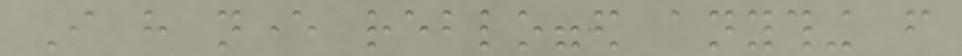I have never reblogged anything from
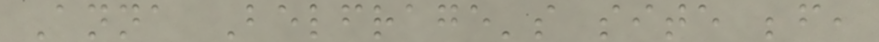Anna Belfrage's site before,
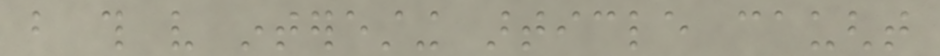but this very interesting article caught
